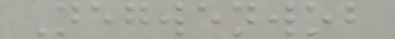Negwenwob
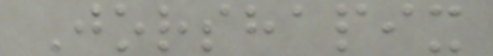Jorshapix
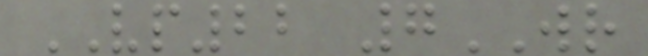VP22 7WR
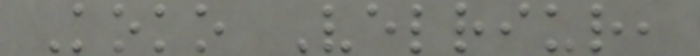Koko Velriur,
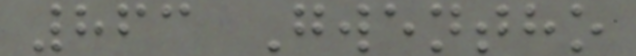863 Gwentho
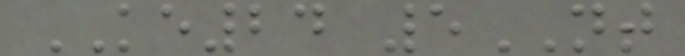KE24 5NT
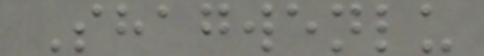Shagwenlu
